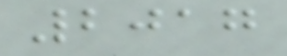2017
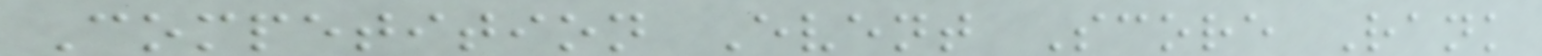Competition Event Score Rank
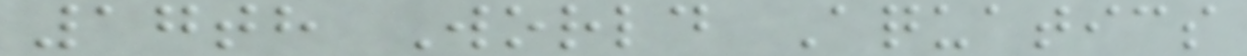17th World Aquatics
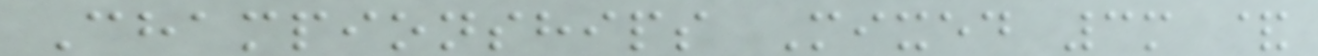Championships Mixed 3m &
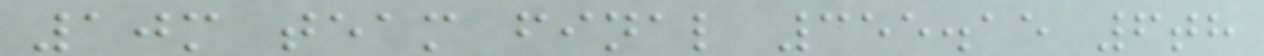10m team final 355.15 6th
